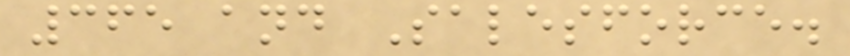365 and Salesforce.
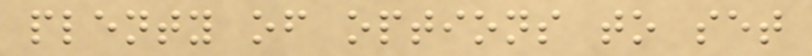plenty of options to set
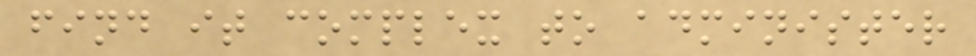find it complex to administer
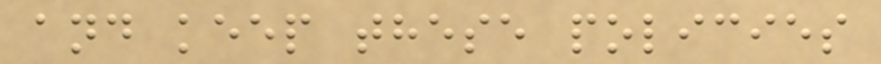and keep these policies
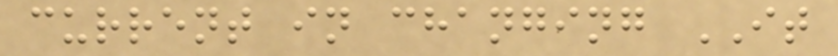current in changing IT
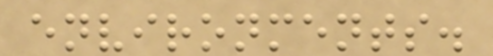environments.
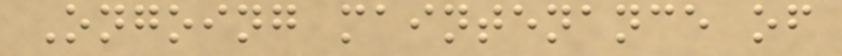Ongoing maintenance of
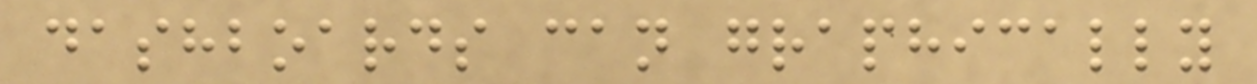dashboards can graphically
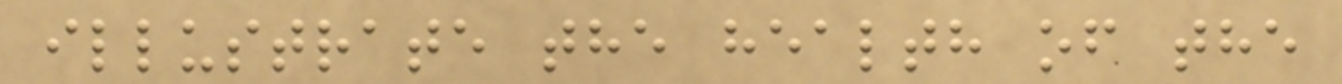illustrate the health of the
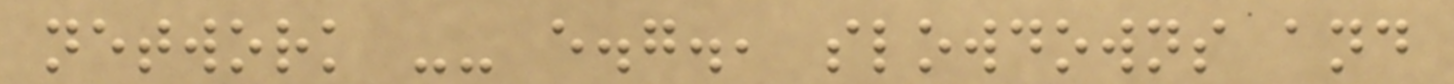network -- e.g., slowdowns and
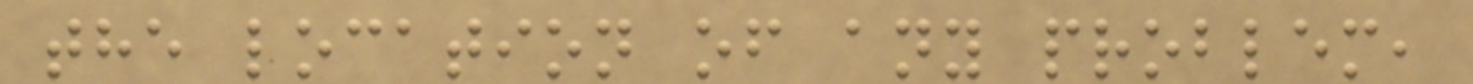the location of any problem,
